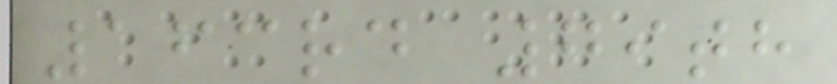163rd 79th
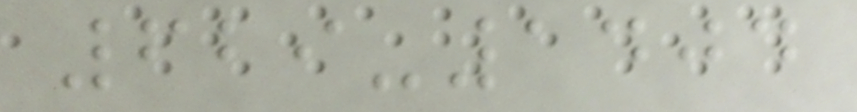629-1404
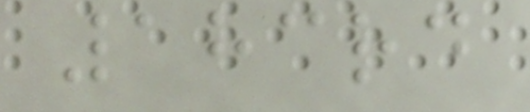183rd
